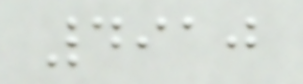4910
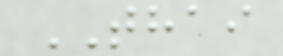THAI
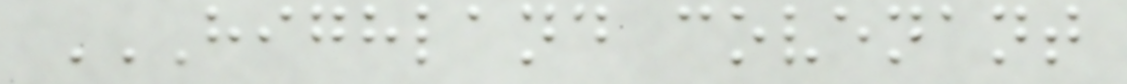HIGHLAND COVENANT
